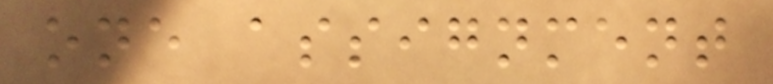one assignment
